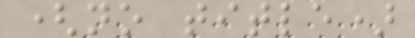(no title)
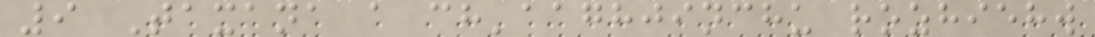9 Taxana a ch'aaghjinchu rozhiehw
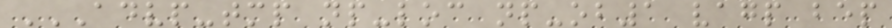ADVP-TMP NP-LOC NP-OB1 VAGP BEP
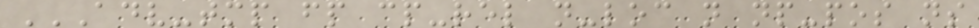ADV-TMP FP CP-REL N-LOC N NP-POS NS
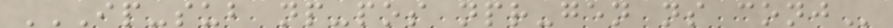IP-SUB NP-POS NPR-GEN NS CONJ
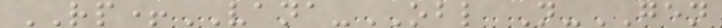RP+VANA-OBL N-GEN
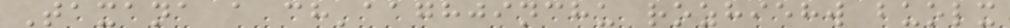Taxana a ch'aaghjinchu rozhiehw buolx
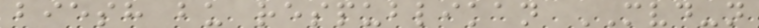biesh bu respublikan MVD-n
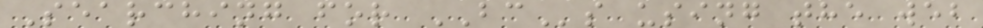Searching for BCs using the web
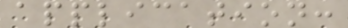application:
